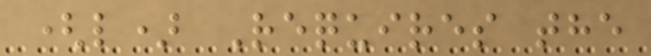(l) Requires the
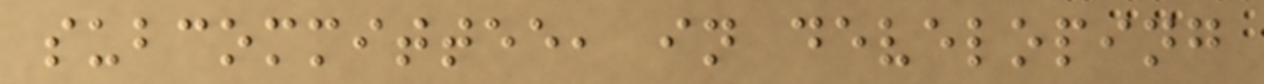subcommittee, in developing
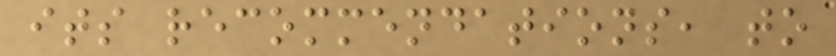its recommendations, to
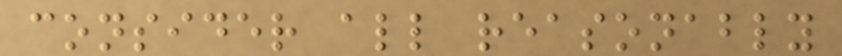consider all reasonably
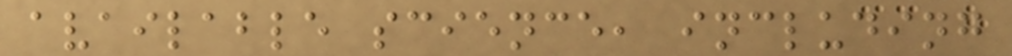available science, including
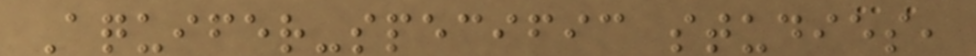Aquifer-specific studies,
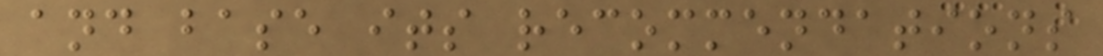and base its recommendations
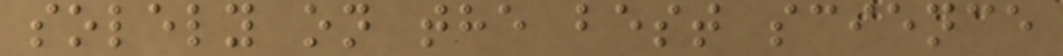solely on the best science
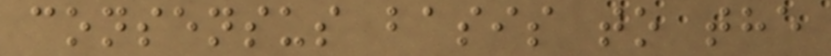consensus basis to the
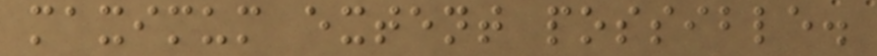maximum extent possible.
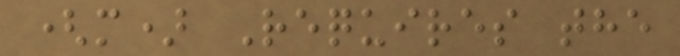(m) Requires the
